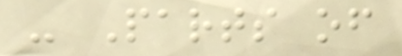- Parts of
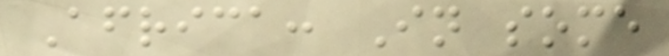Africa: In some
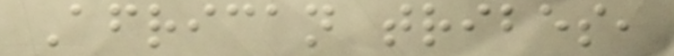African tribes,
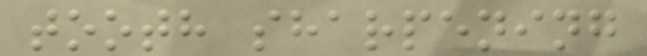tooth sharpening
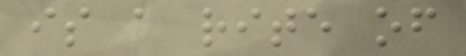is a rite of
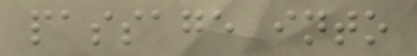passage into
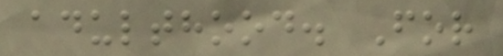adulthood. For
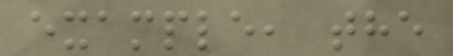example, the
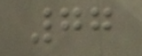77
